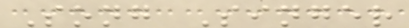Song Singer
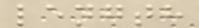length
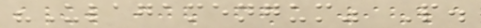"Ulagamengum" P.
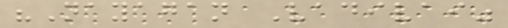"Nayagan Vadivai"
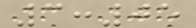3:05
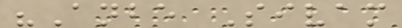"Anbe Sivam
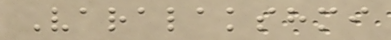Varalakshmi
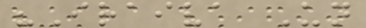"Iraiva Un
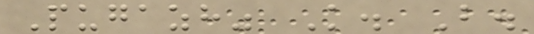Pugazh" K. B.
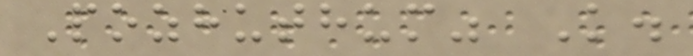Pozhuthum" K.
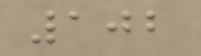102
